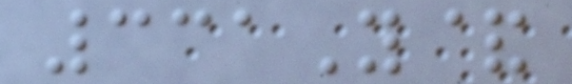331Y&
